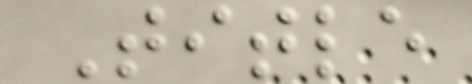Title
